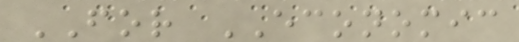FOR ECONOMIC
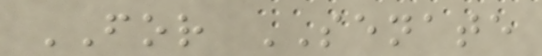FOR SENATE
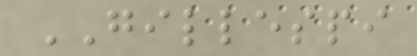GILLESPI
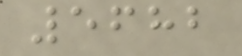5682
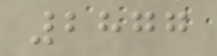2877
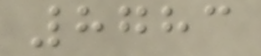8783
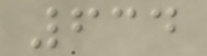634
